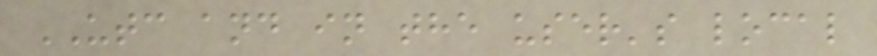UTC and in the user's local
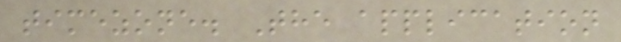timezone. The application
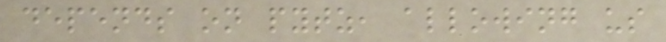depends on pytz, allowing us
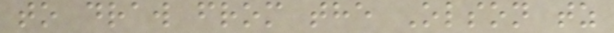to draw from the Olson tz
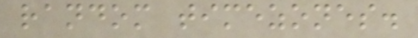random timezones.
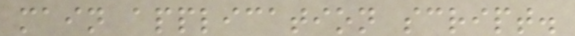main application script.
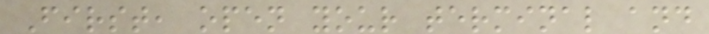First, open your terminal and
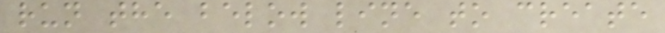run the below line to create
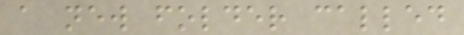a new folder called
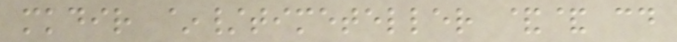mkdir ~/timeteller && cd
